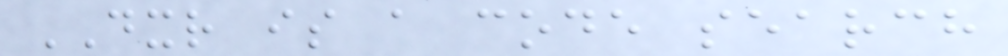DXR is a code search
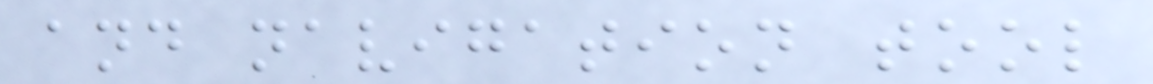and navigation tool
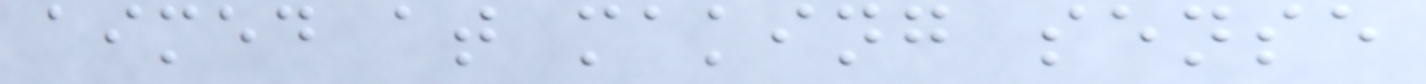aimed at making sense
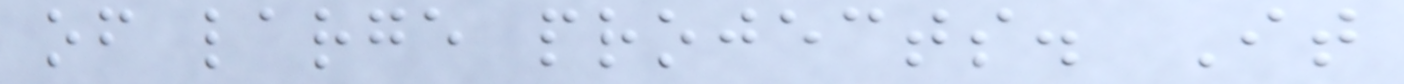of large projects. It
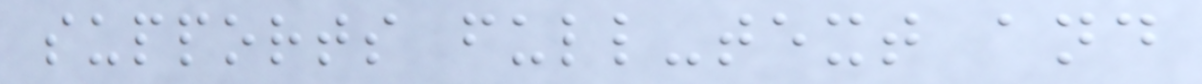supports full-text and
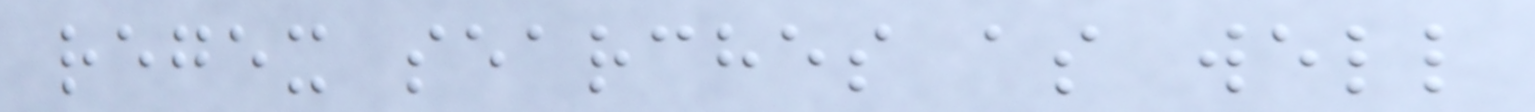regex searches as well
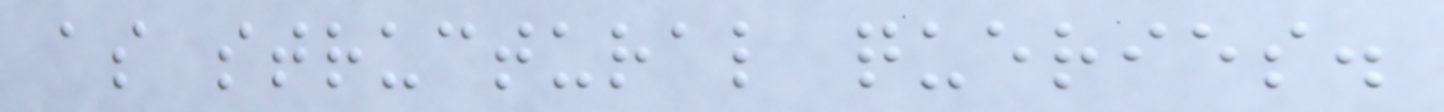as structural queries.
